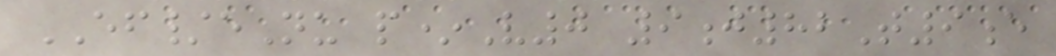EF/eNu p*V0 9j82T9e
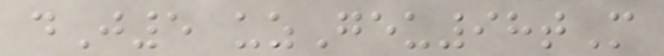dJ5 uzGeu98tM
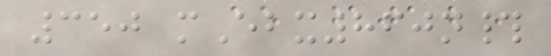350 mEbx860n#
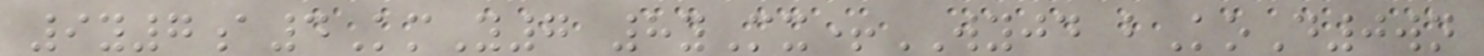9y7a4KmY7 8yMx+WYJD bKoD0wn
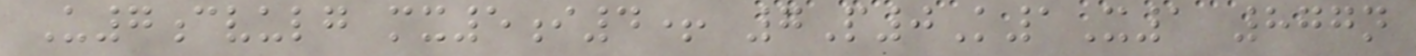U7cvulg mx5i4+ 7P0K1X1 877n
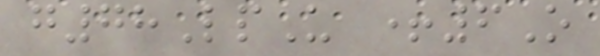g78LpU +6O
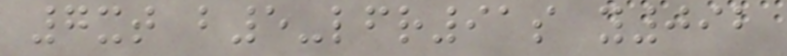7xt b5-lfr91s y092
